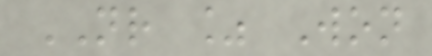NR % Won
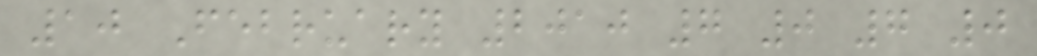10 February 2010 7 0 7 0
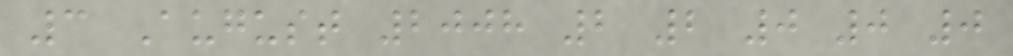3 August 2008 2 2 0 0 0
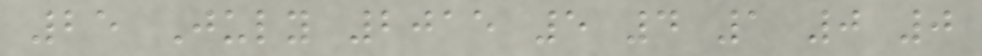25 July 2015 5 4 1 0 0
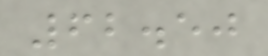62.50
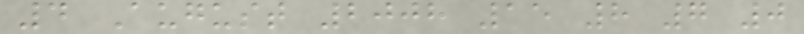4 August 2008 15 8 7 0
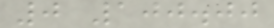0 100.00
